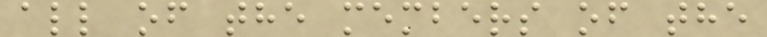all of the members of the
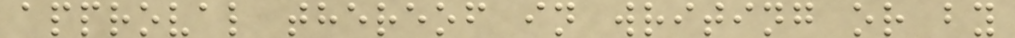approval thereof in writing or by
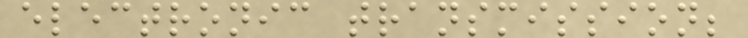electronic transmission;
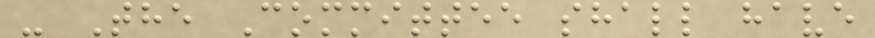- The Committee shall have
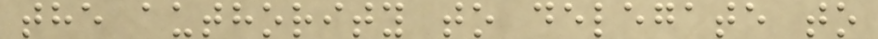the authority to delegate to
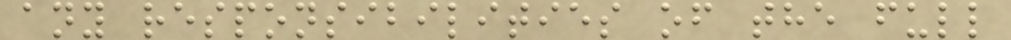any responsibilities of the full
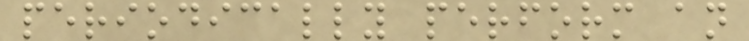periodically perform an
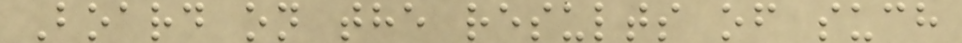Board on the results of such
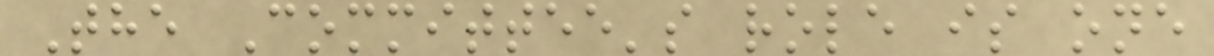The Committee's role is one
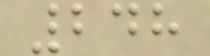248
